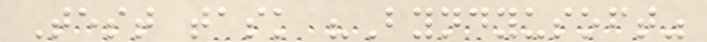Test task "Byndyusoft"
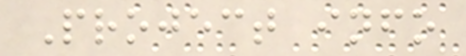Project info
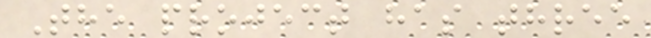The project has three
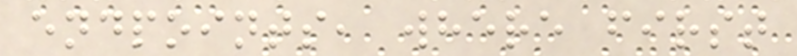endpoints, where first
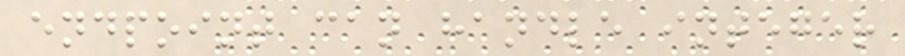endpoint can handle integer
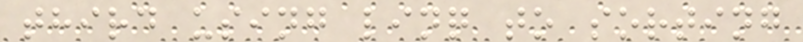third using linq to sorting
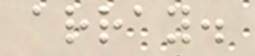array.
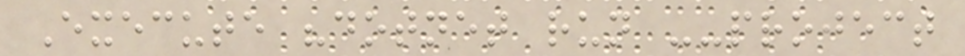Execute "dotnet run --project
